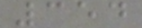354
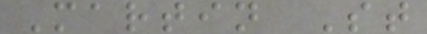Martin St
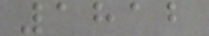1812
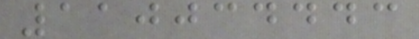110034443
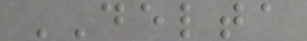DELTA
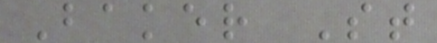Baker St
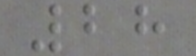28
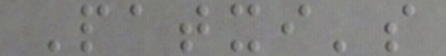Patxi's
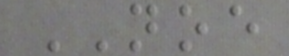NOE
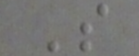S
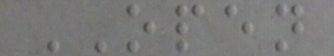OPEN
